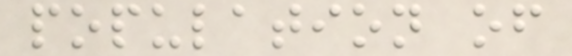population of
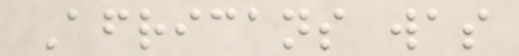Africans was
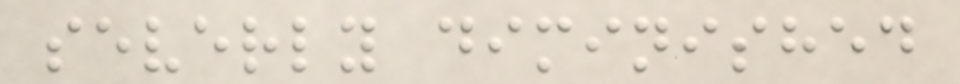severly diminished
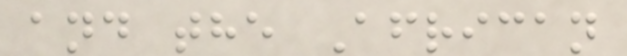and the African
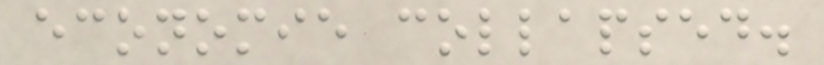economie collapsed.
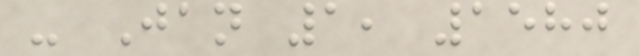- Jan 1, 1580
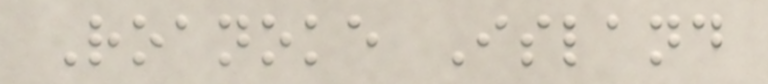Roanoke Island
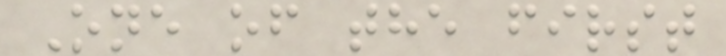One of the first
